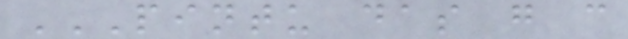PINTU DAS G C
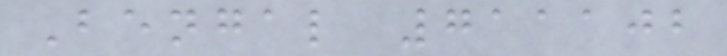Bengal 711102
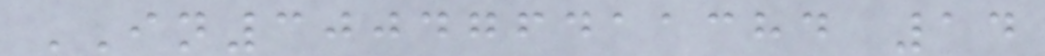IN300476411384 14
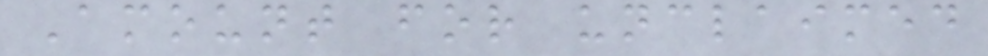Amount for unclaimed
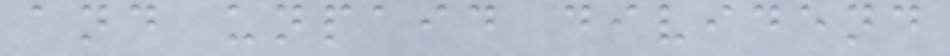and unpaid dividend
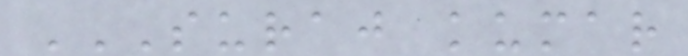SURAJ KUMAR
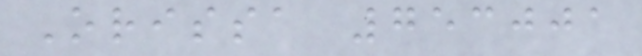Orissa 753001
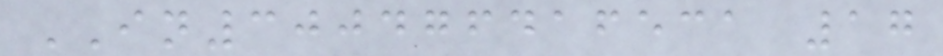IN300476416531 17
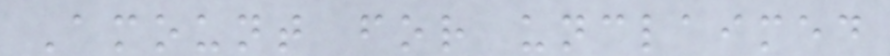Amount for unclaimed
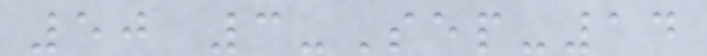50 3-Sep-14
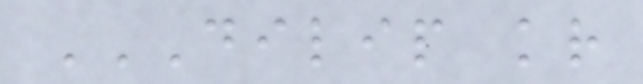DILIP KR
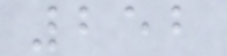252
